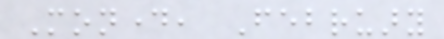Monday, February
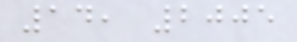14, 2005
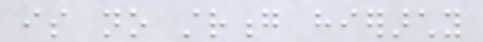is no strong hierarchy
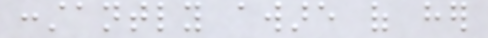constantly aware of her
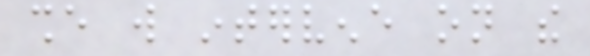she will intervene on the
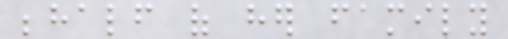behalf of her family
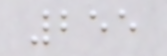255
